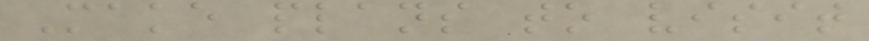Make plans to visit
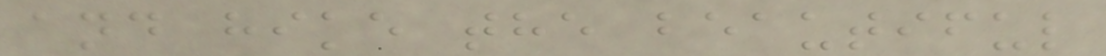and hike the beautiful
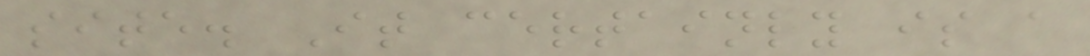site. It certainly is a
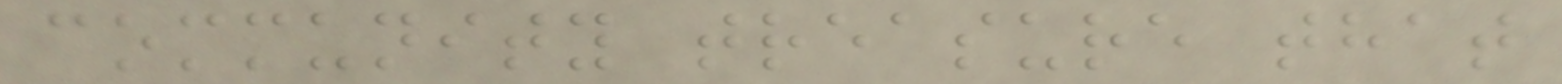community treasure that
